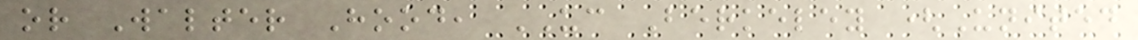or Walter Hood, UC Berkeley (United
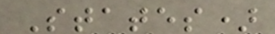States)
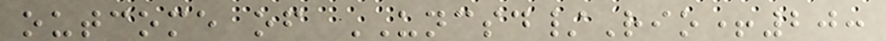outcome of UNCSD/Rio+20:
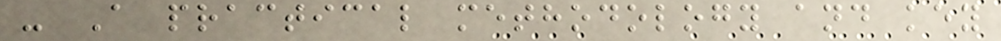- A practical methodology and key
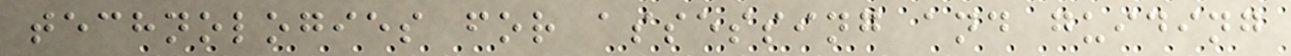technologies for assessing and guiding
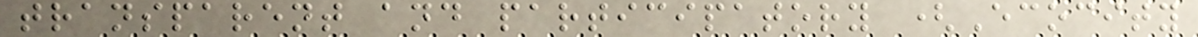transparent and participatory (Ecocity
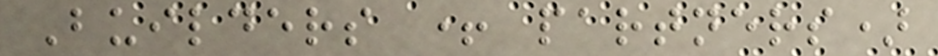Builders + partners)
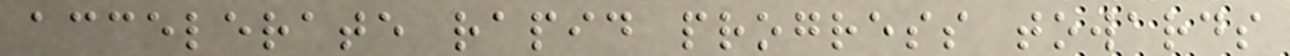accelerate rapid progress towards
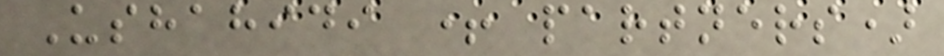Ushahidi + partners)
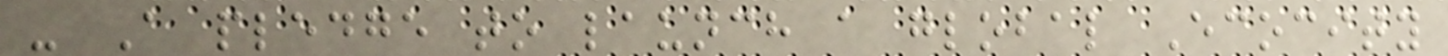- A pledge to launch a global Ecocity
